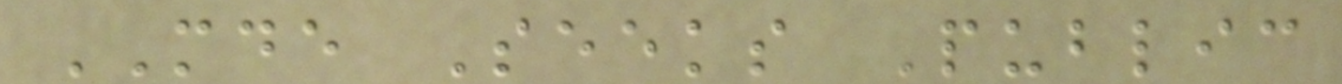MDE Seeks Public
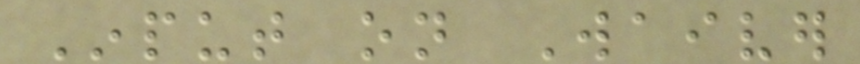Input on Waiver
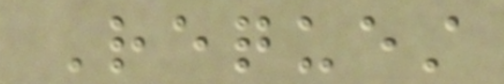Request
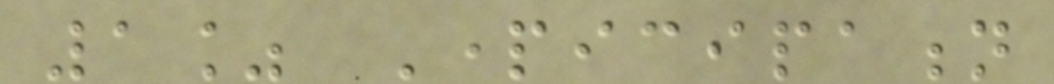1% Participation
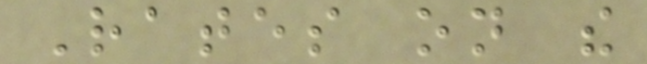Rates on the
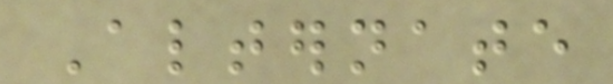Alternate
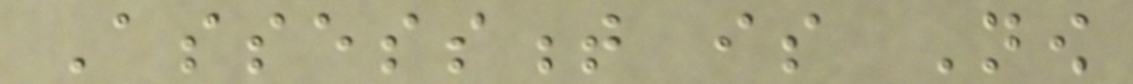Assessment is Now
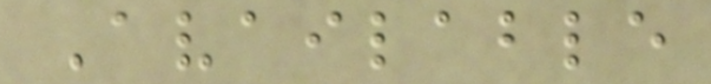Available
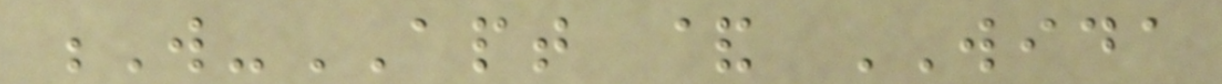W-APT & WIDA
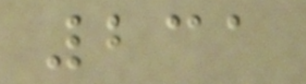231
